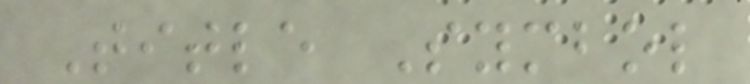Title Symbol
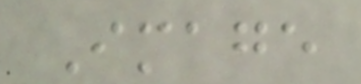Image
